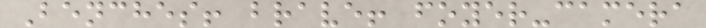Benches! brave! foyer-camera
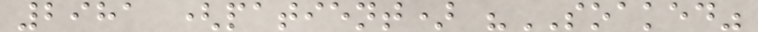2981 (patient) "SOAKED"
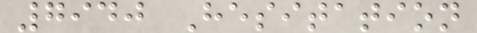7940 Hesitation
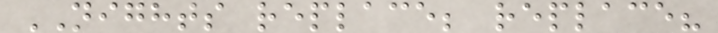NIGHTS replace; replace?
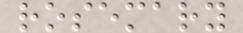rosemary
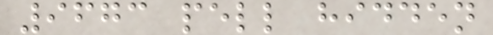9673 pell hidden
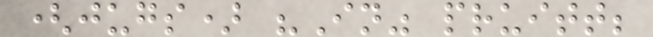(jugs) "In" pruitt;
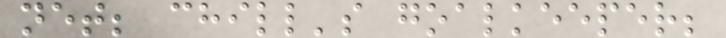net; chill's goalkeeper;
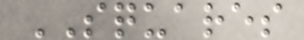SQUARES
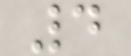4
